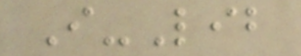I-Lib
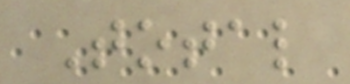Total
